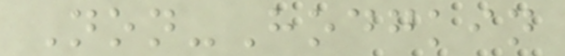Non-Hodgkin
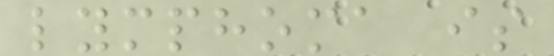lymphoma is
